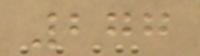277
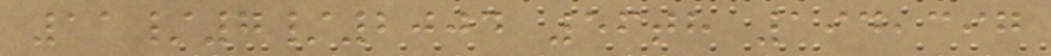11/7/2004 56th 194,397
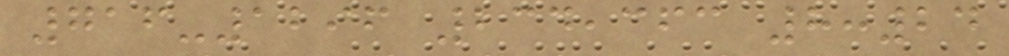716-1296 234,363 8:24
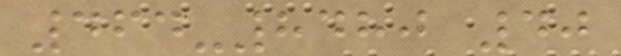464-8480 40
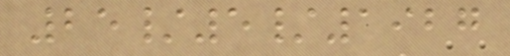25/5/1927
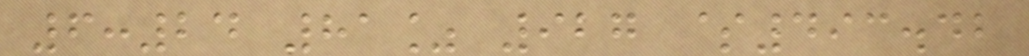6:24 81% 927 $493.42
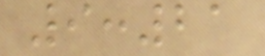9:21
